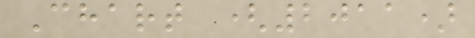Chart (2011)
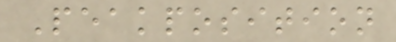Peakposition
